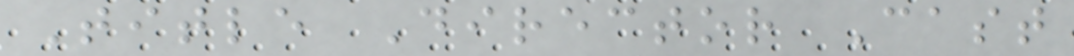Title Director Cast
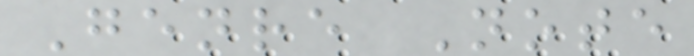Genre Note
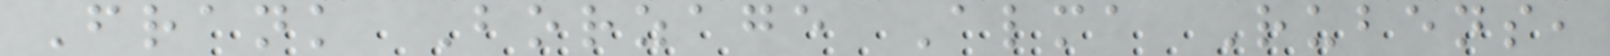Frank Borzage Alma Rubens,
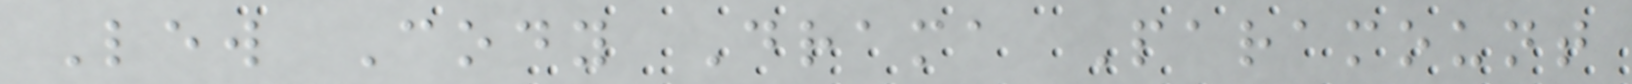Lew Cody Drama Paramount
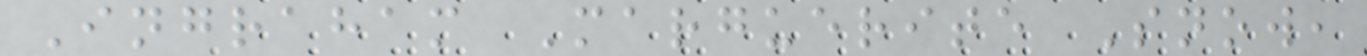Ingraham Marguerite Snow,
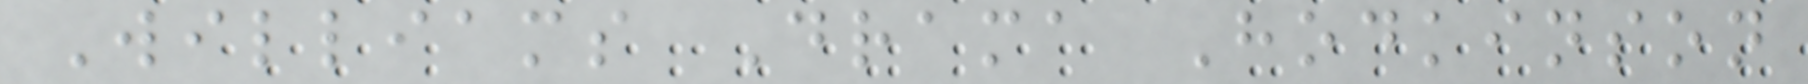Williams Drama Hodkinson
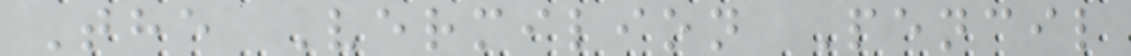The Vermilion Pencil
